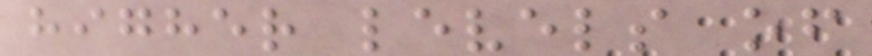higher levels of
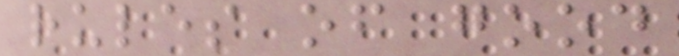rules of good
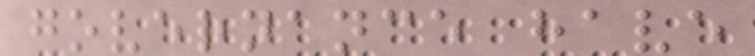governance have
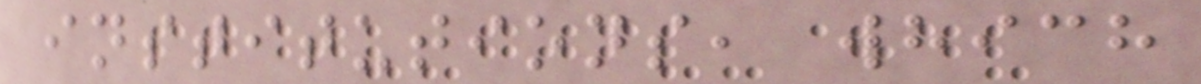institutions, which
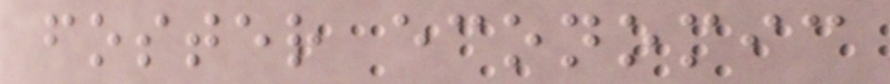foster economic
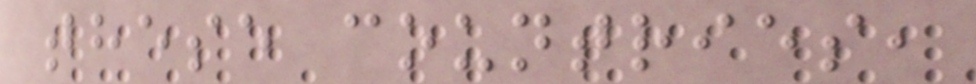these countries,
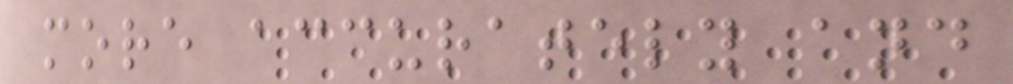more accurately and
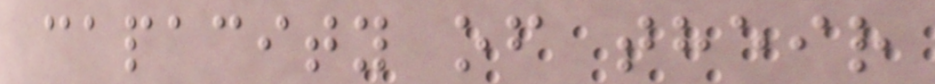capacity of their
